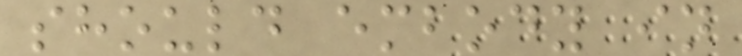should embody in
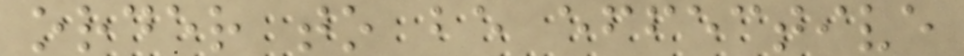order to be effective
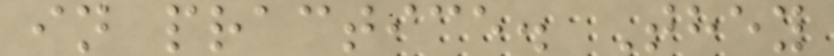in practice. They
